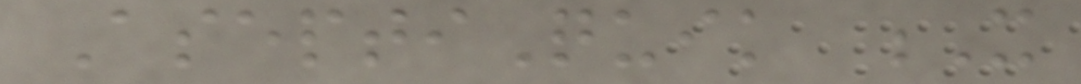AseptiQuik X
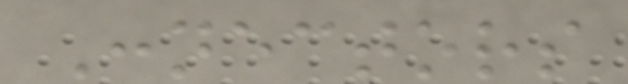Connectors
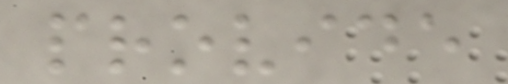provide
